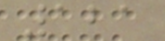121
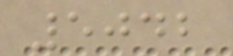5042
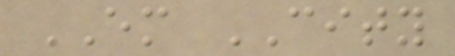EM CITY
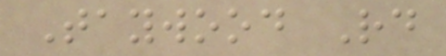Taywood Rd
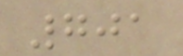701
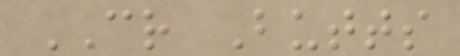CR Butts
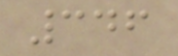346
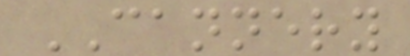CANNERY
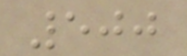500
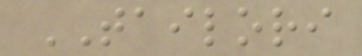TAILORI
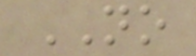NO
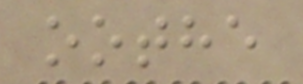oothe
